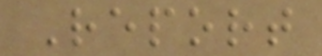Report
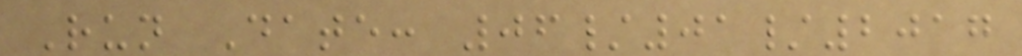Run Date: 06/01/2017
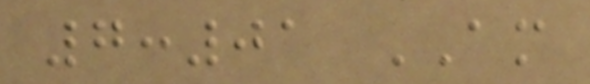7:01 AM
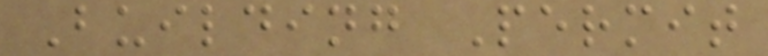Building Permit
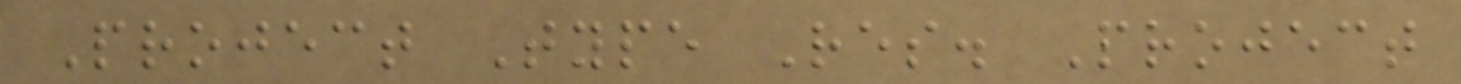Project Type Res. Project
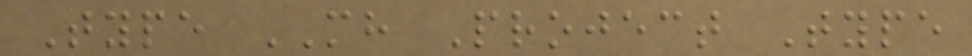Type MH Project Type
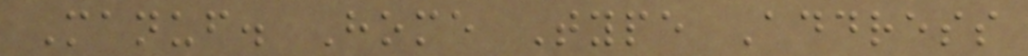Manuf. Home Type Address
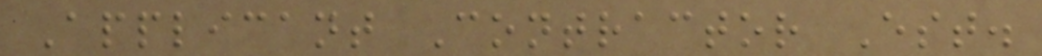Applicant Contractor Est.
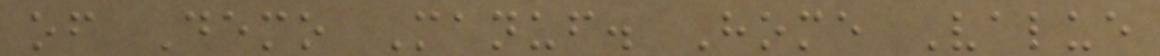of Demo Manuf. Home Value
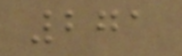271
